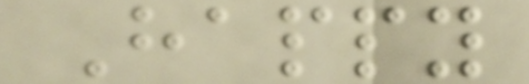Happy
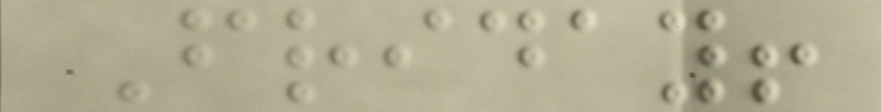Friday!
